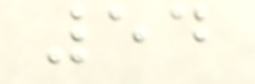54
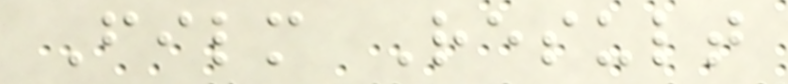Film Result
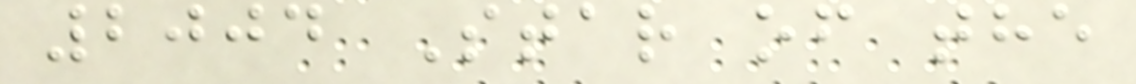2004 Star of the
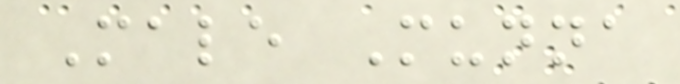Male Munna
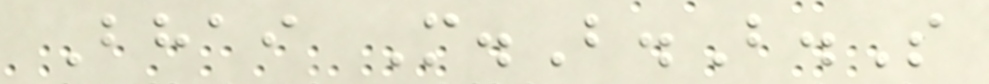Bhai M.B.B.S
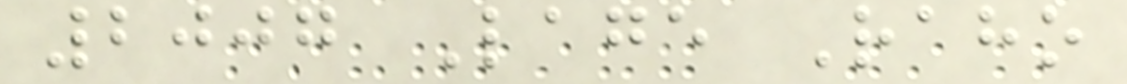2007 Lage Raho
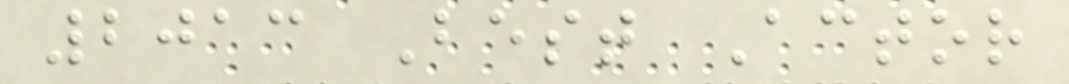2013 Best Actor
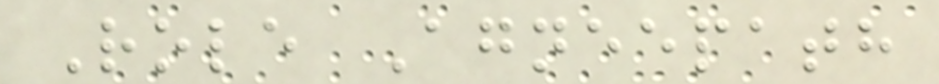Role Agneepath
